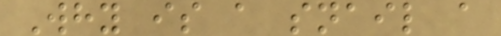Why is a snail a
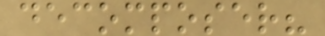decomposer?
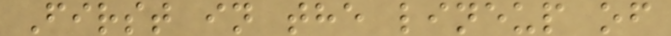First in the lineup of
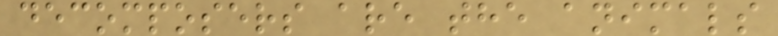decomposers are the animals
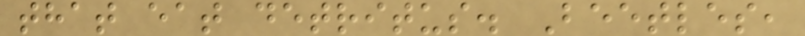that eat detritus. Beetles,
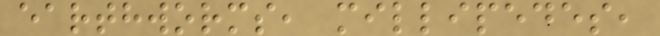earthworms, millipedes,
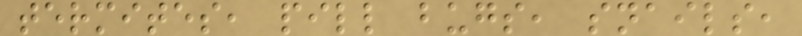termites, pill bugs, snails,
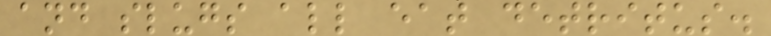and slugs all eat detritus.
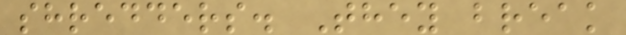shredders. They break
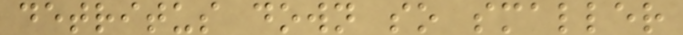detritus down so smaller
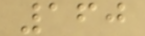160
